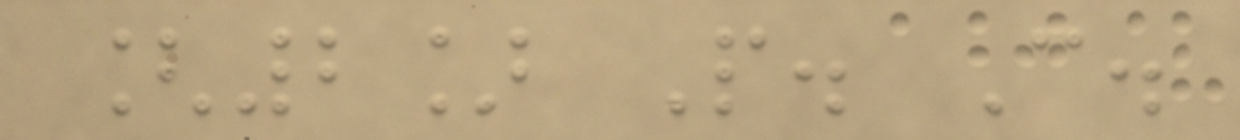[2] P. C.
